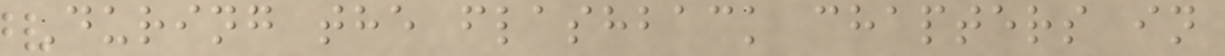During the flashback chapters in
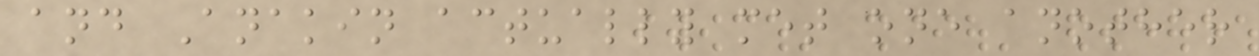and Anakin actually met one another
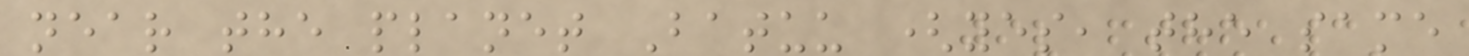near the planet Batuu (yes, the same
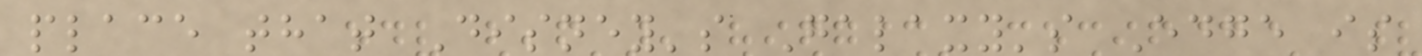place that Disney's Galaxy's Edge is
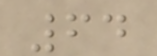64
